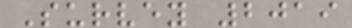Survey 2019
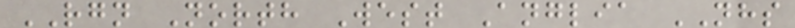RGN North West Anglia NHS
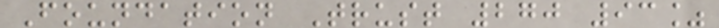Foundation Trust 270 93%
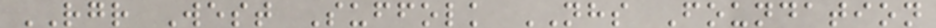RGR West Suffolk NHS Foundation
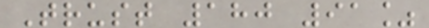Trust 180 91%
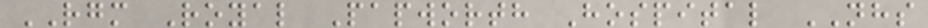RGM Royal Papworth Hospital NHS
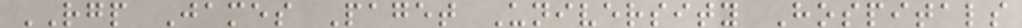RGP James Paget University Hospitals
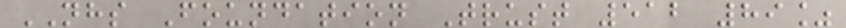NHS Foundation Trust 512 89%
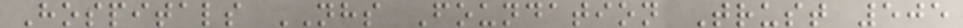Hospitals NHS Foundation Trust 505
